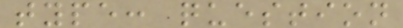type: question
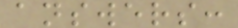answers:
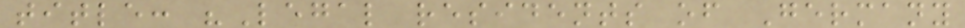title: "Legal residents of Germany
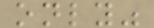only"
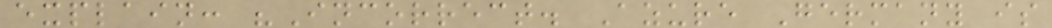explain: "Incorrect. Azure Germany is
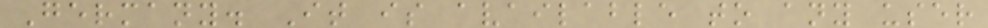Germany. It is available to any user
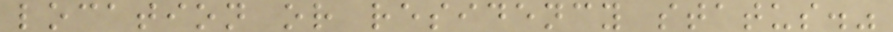location or residency status."
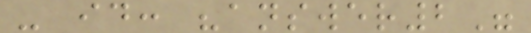- id: "answer2"
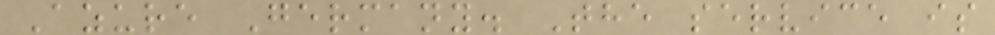Azure Germany. The service is
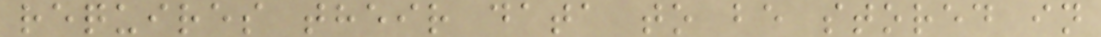requires their data to be stored in
